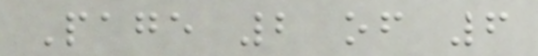Page 2 of 6
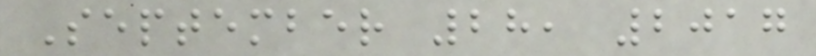September 28, 2017
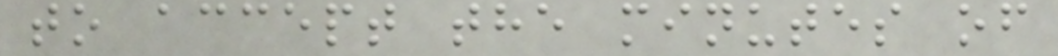to accept the minutes of
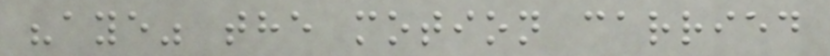"aye" the motion carried
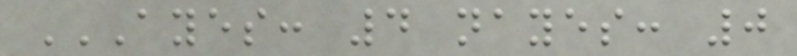AYES: 4 NAYES: 0
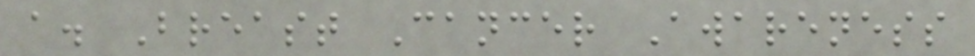a. Breast Cancer Awareness
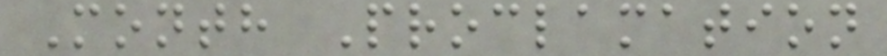Month Proclamation
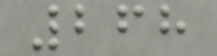268
